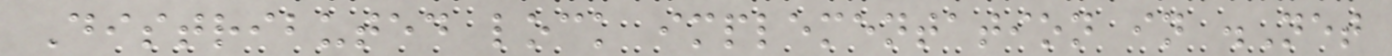Distributed lock implementation in .Net
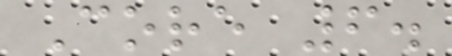Core 6.
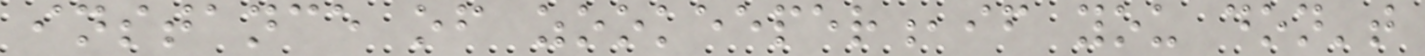instance of zookeeper,if you don't
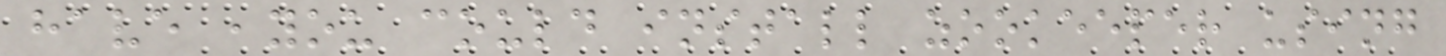have ,you could install zookeeper using
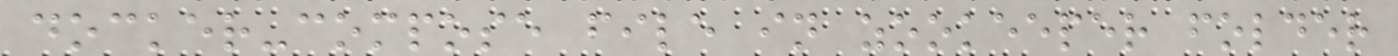docker-compose file in zookeeper folder
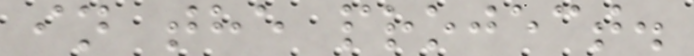in the project.
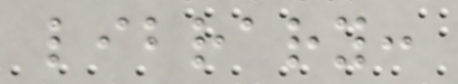library:
